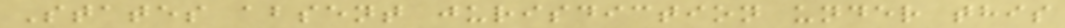States absent jurisdiction under this
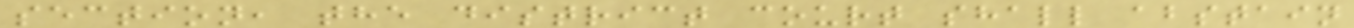section, the district court shall abstain
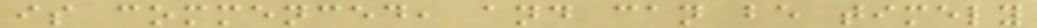is commenced, and can be timely
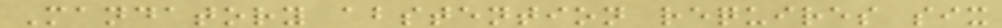Mandatory abstention requires six
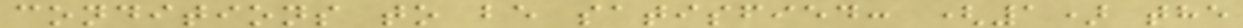conditions to be satisfied: (1) the
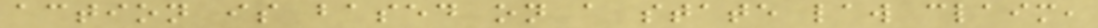action is based on a state law claim,
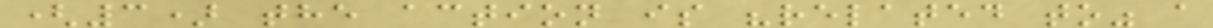(3) the action is "related to" a
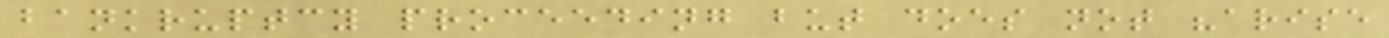bankruptcy proceeding but does not "arise
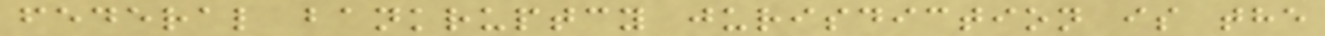federal bankruptcy jurisdiction is the
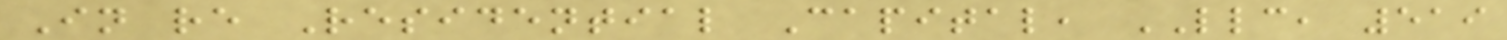In re Residential Capital, LLC, 519
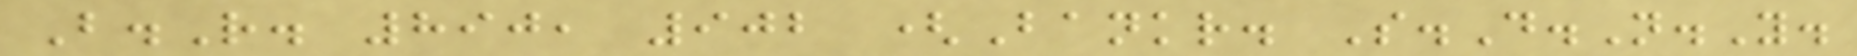B.R. 890, 902 (Bankr. S.D.N.Y.
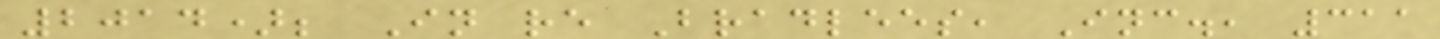2014); In re Bradlees, Inc., 311
